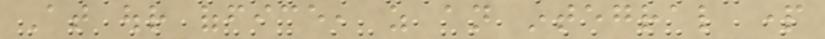At our office, as an integral part
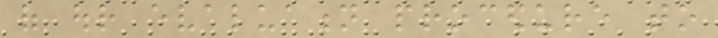of our evaluation procedure to
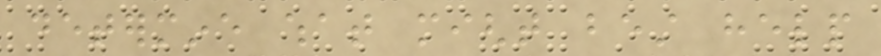determine what might best help
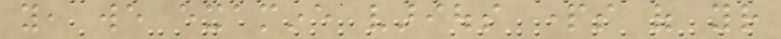you, we examine various parts of your
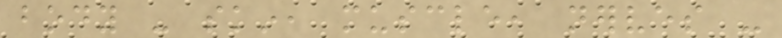body - skin, muscle, nerves -
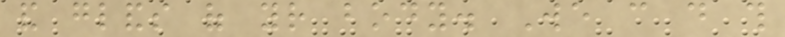and glands of your body. We can do this
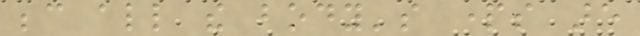because all the body's parts are
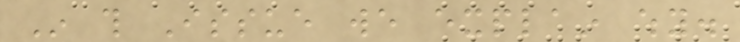In this Issue we explain why.
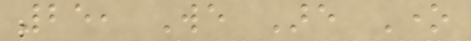25, We Are One
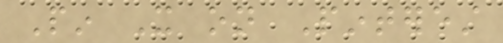Pin It on Pinterest
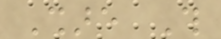Share This
